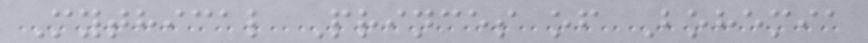Mythical Princes of Bohemia
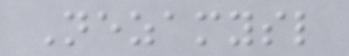Nezamysl
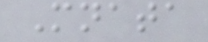Mnata
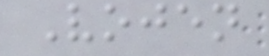Vojen
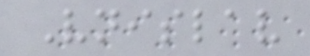Vnislav
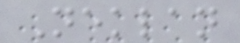Neklan
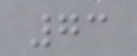73
